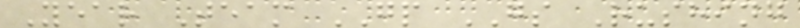Year Team GP GS Rushing
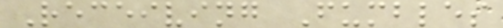Receiving Fumbles
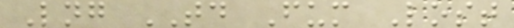Lng TD Fum Lost
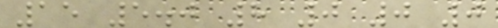15 5.0 8 0 0 0
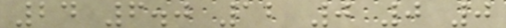24 6.0 12 0 0 0
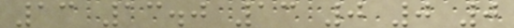13 13.0 13 0 0 0
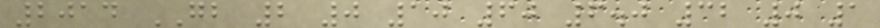2014 GB 2 0 10 60 6.0 32 0 1
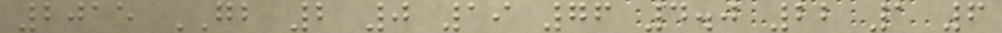2015 GB 2 0 19 76 4.0 22 1 6
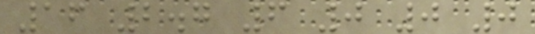16 2.7 6 0 0 0
